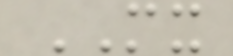MX
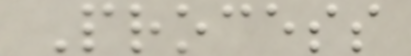Process
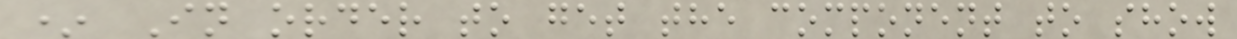* In order to get the component to show
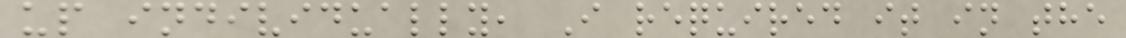up individually, I required it in the
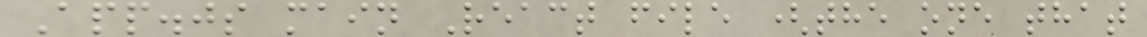App.js main React file (the one that
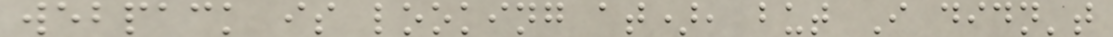webpack is looking at), but I didn't
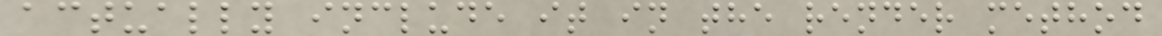actually include it in the render method
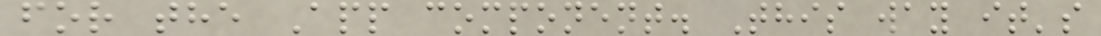for the App component. This way it's
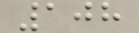108
